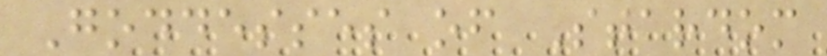Goddesses of Stardom
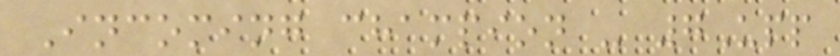Incoming champion - 7Upp
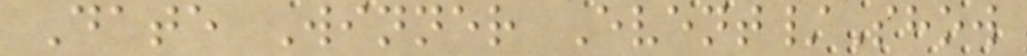Date Winner Event/Show
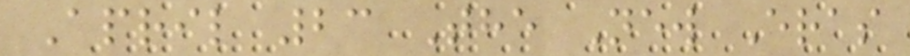April 23 The New Eras
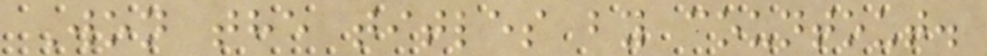Won the titles by countout.
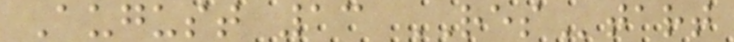August 13 REStart
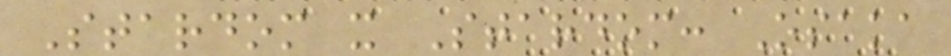Stardom x Stardom: Osaka
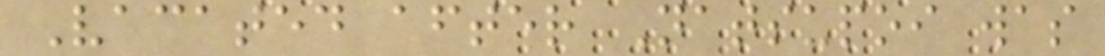Vacated after Natsupoi was
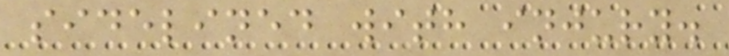sidelined with injury.
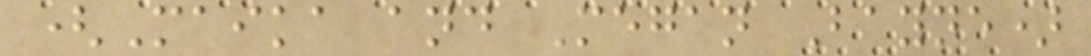(Maika and Megan Bayne)
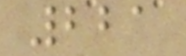221
